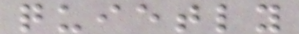quietly
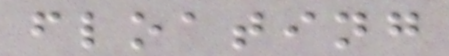floating
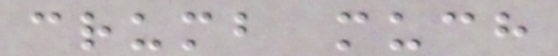crumb much
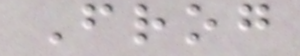Frog
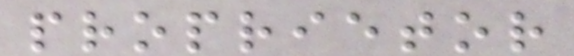proprietor
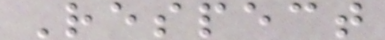Respect
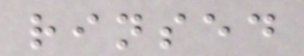rinsed
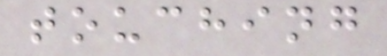touching
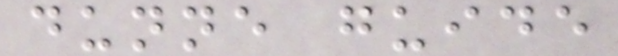dunne guide
